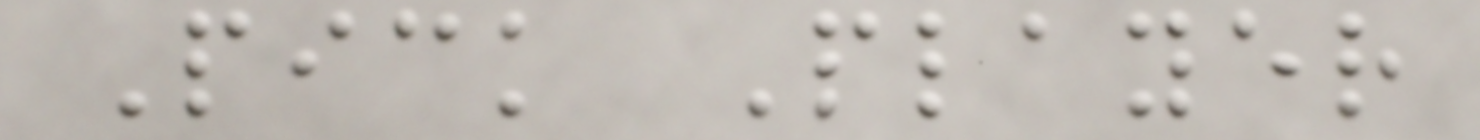Pick Player
